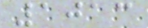1013
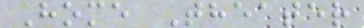Home Theater
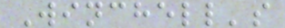Winchell's
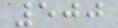500
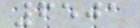6501
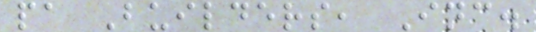pa Builders, Inc.
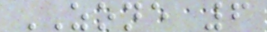ZONE 6
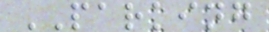PARKING
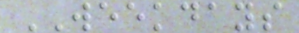WEEKDAYS
